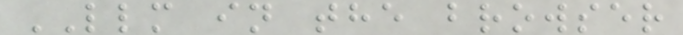LLM in the browser
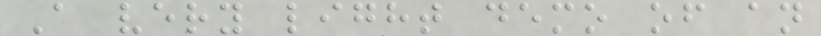A very light demo of an
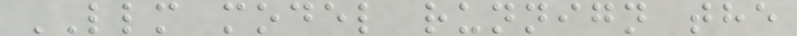LLM model runnign the
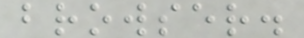browser.
